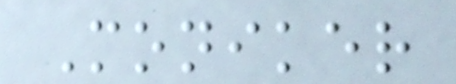Moniker
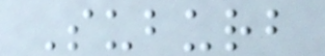Suburb
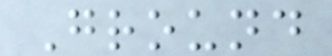Ground
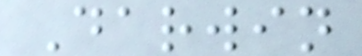Darwin
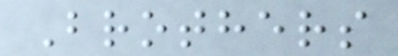Brothers
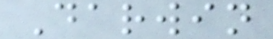Darwin
